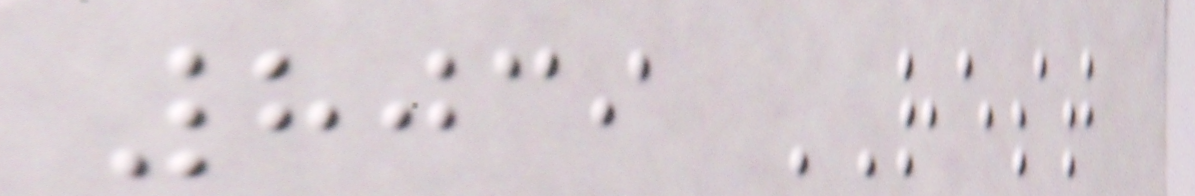8039 REST
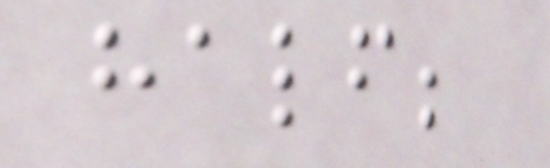half;
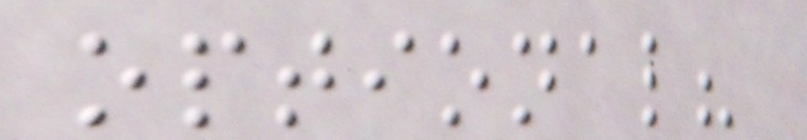optional?
